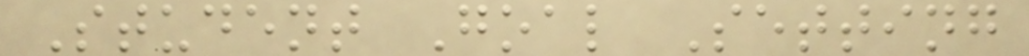Student Goal Setting
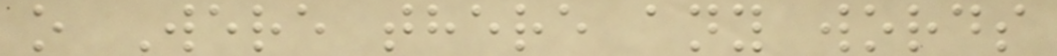o Were there any words
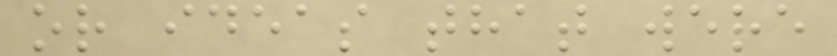or ideas that were
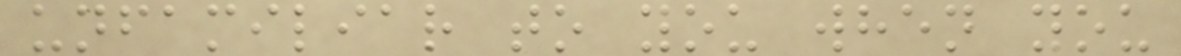unfamiliar to you when you
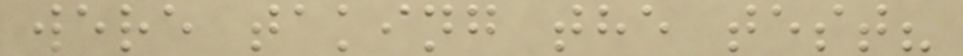were taking the test?
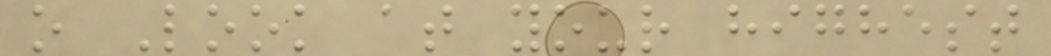o Look at your highest
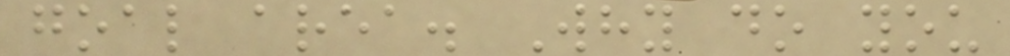goal area. Why do you
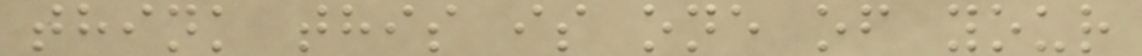think this is one of your
